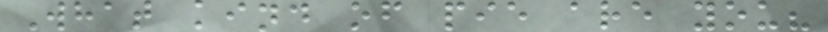What kind of pie are you?
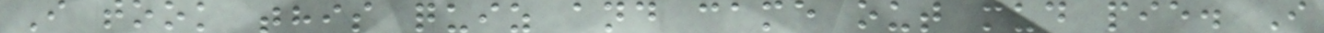I took this quiz and came out mud pie. I
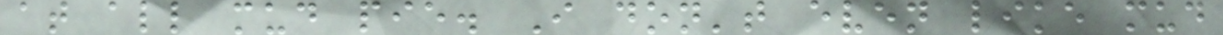at all mud pie. I don't even like mud
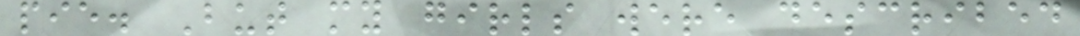pie. But my girls were described
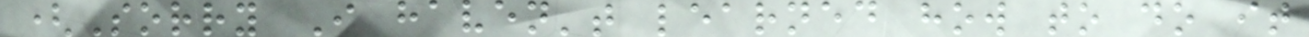(Sorry I haven't learned how to do it
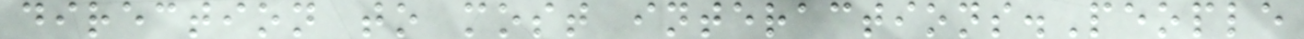direction to most interactions.People
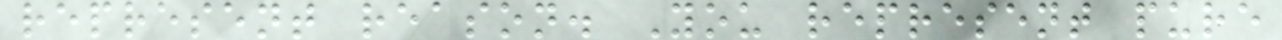represent reason. You represent pure
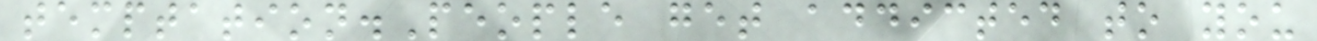temptation.People get addicted to you
